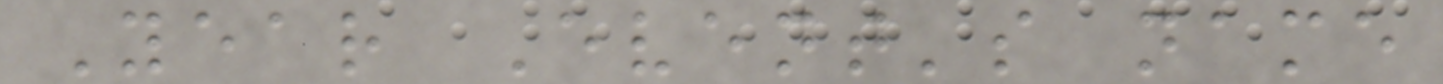Year Event's name
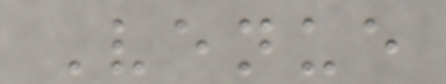Venue
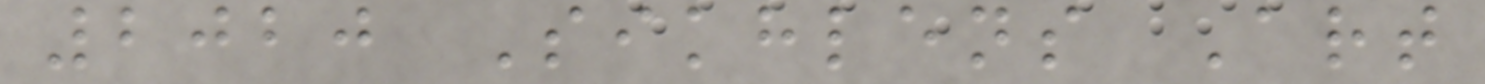2020 Sikhlens Art
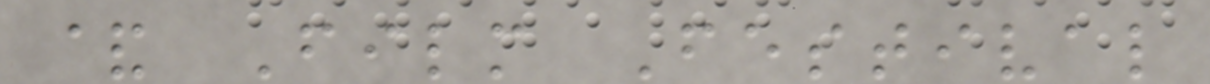& Film Festival
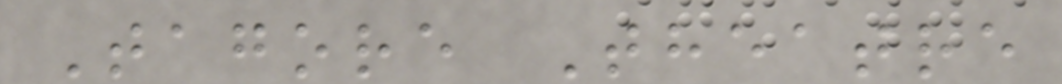Tagore Theatre
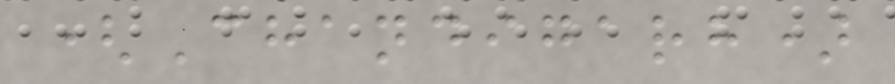(Chandigarh)
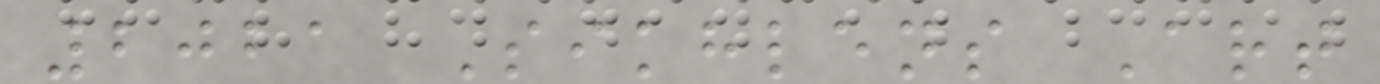2021 Sikhlens Art
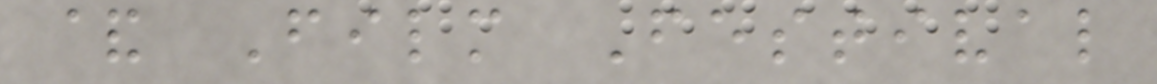& Film Festival
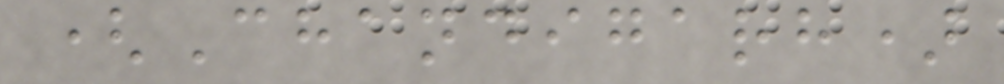(Chandigarh)
